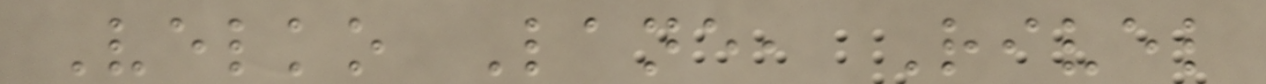Velko Lane, Rivel
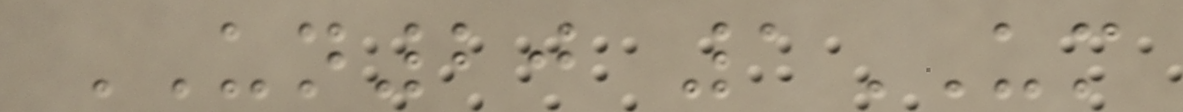UN20 1UM
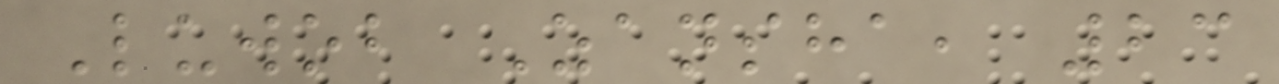Luwob Zansha, 23
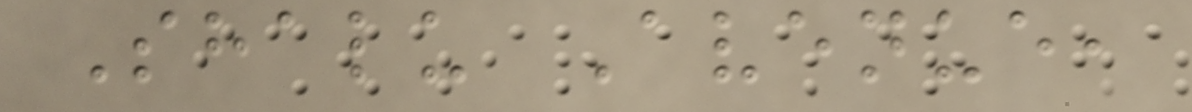Shalu Avenue,
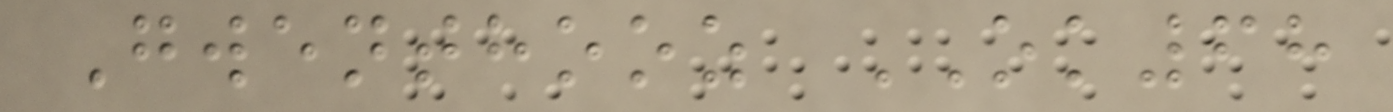Gwenthooz OK68
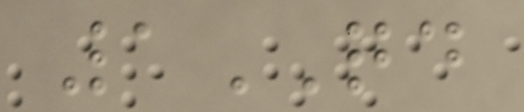1QD
